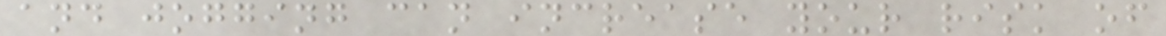and jogging can increase your risk of
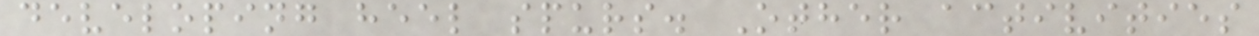developing heel spurs. Other activities
